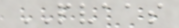PVAAS
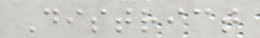District
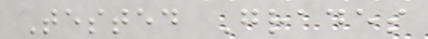Tested Grades
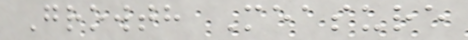Growth Measure
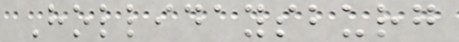Hollidaysburg
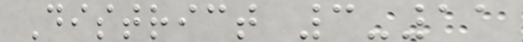District 3-11
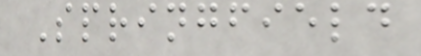Springfield
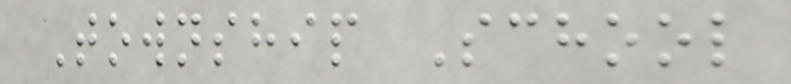Township School
